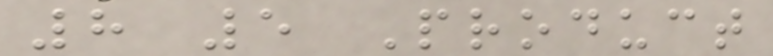8 5 Product
